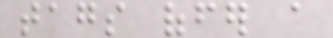tags offer a
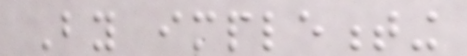By implementing
